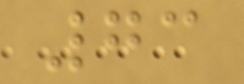73
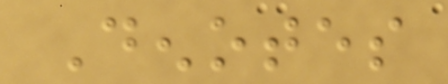Denotes
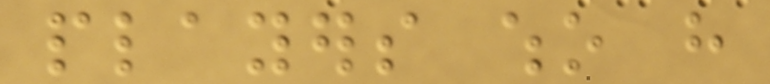players who have
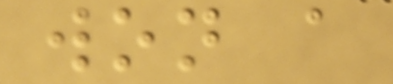won a
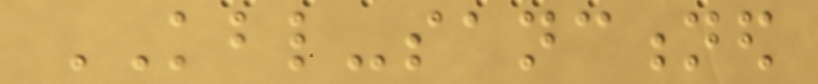KBL-sanctioned
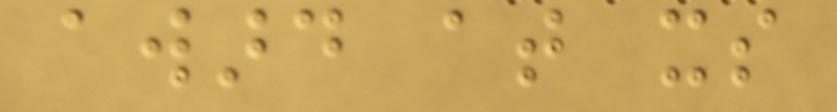award at its
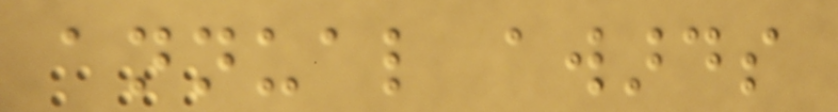annual awards
